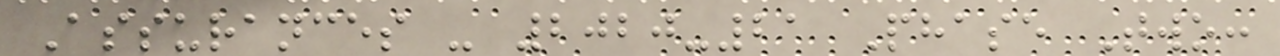Assurances - 2020-21 Phase Two:
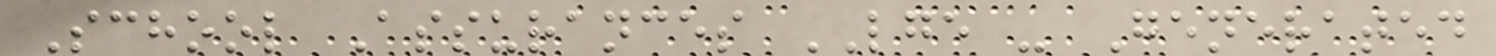School Assurances LGE - Generated
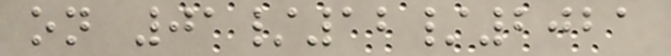on 01/12/2021
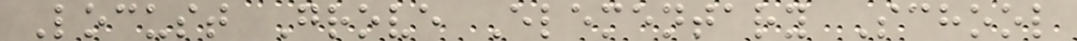Locust Grove Elementary School
